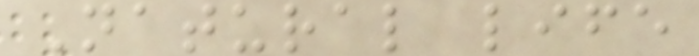Natural life
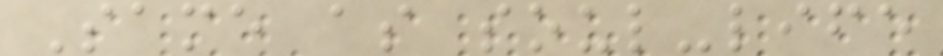Same as soul-life
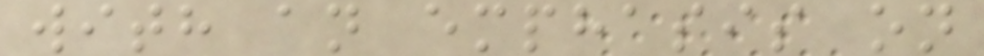with an emphasis on
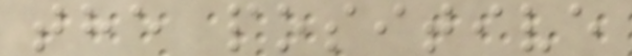the positive
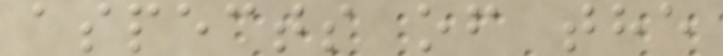aspects of the
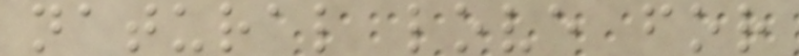natural love for
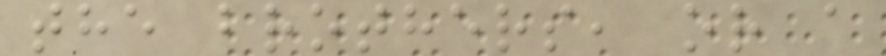the brothers, or a
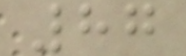87
